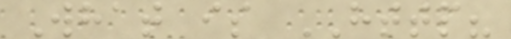What is HTTP?
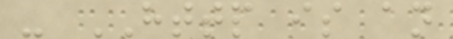- HTTP is an
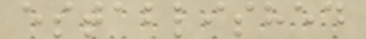established
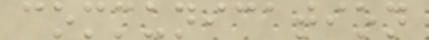communication
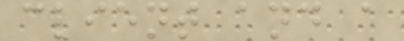client and a
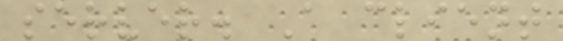server. A client
